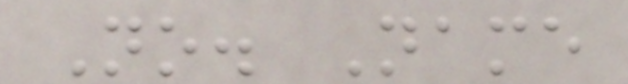No. Name
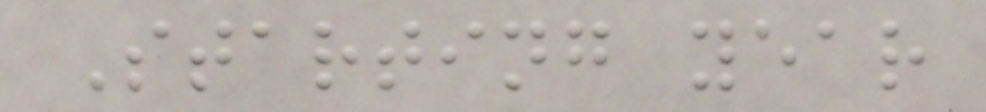Starting year
